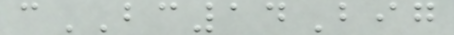cBC14Big
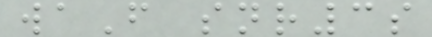waF snr3s
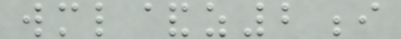wml&z2i
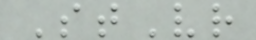StVr
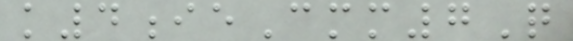k4ieCmm7Q
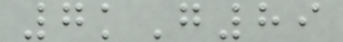7kG89
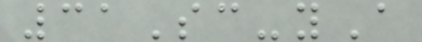31Sc-yA
